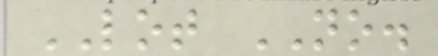LOT NO.
